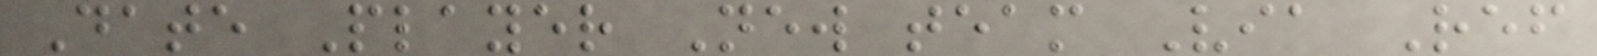Date Player New team Via Ref
